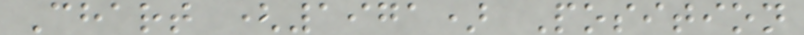Chart (1971) Position
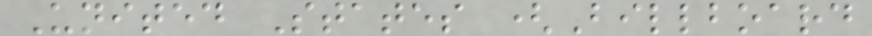United States (Billboard
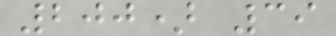200) 39
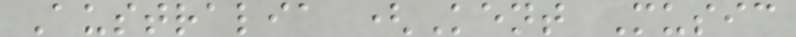Australia (Kent Music
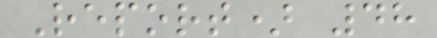Report) 48
